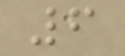6
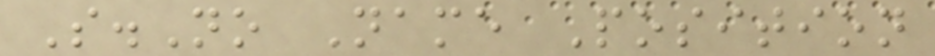S.No Name Position
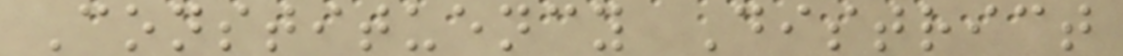Constituency District
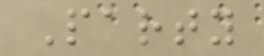Party
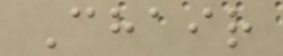Chair
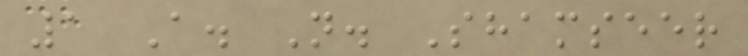1 A. N. Shamseer
